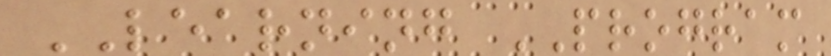LEARNING PROGRAM
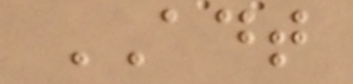ADT
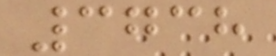3738
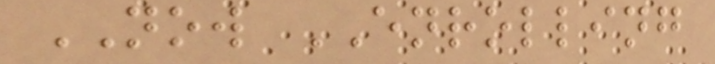NOW ENROLLING
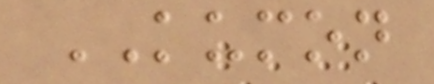KUMON
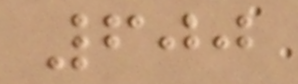600
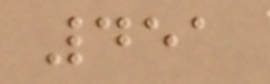451
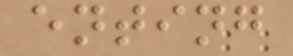enting
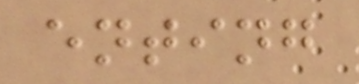enting
